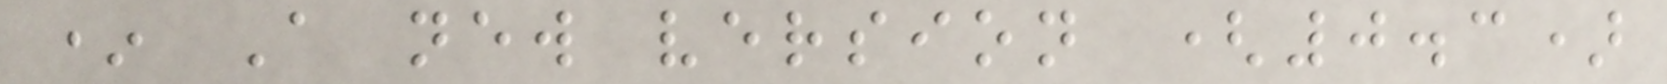* A new version (0.3)
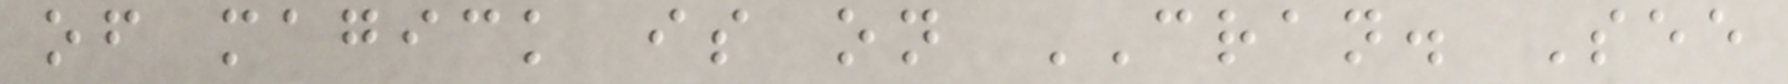of magick is on CRAN. See
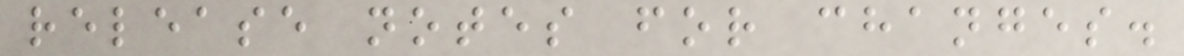release notes for changes.
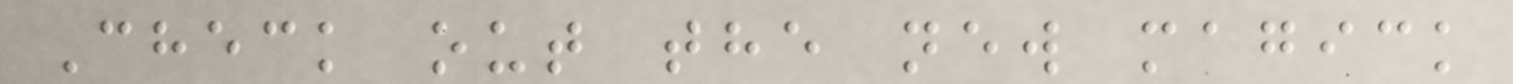Check out the new magick
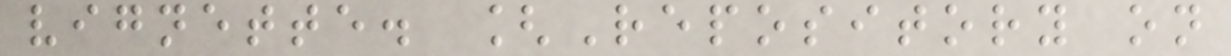vignette. [Repository on
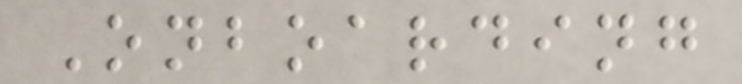Onboarding
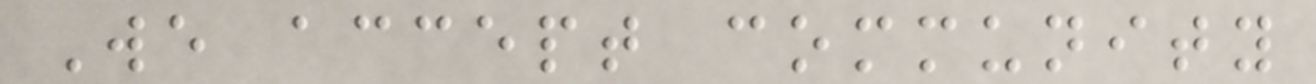We accept community
